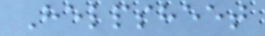Helpsheet
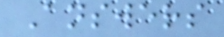Answers
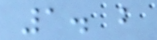1. b
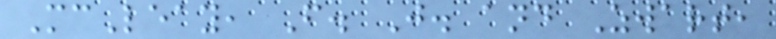McLeay, F. J. and Zwart,
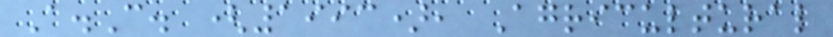A.C. (1993), Agricultural
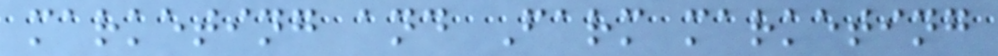marketing and Farm marketing
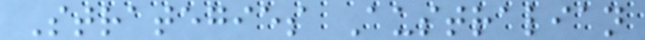Strategies Australian
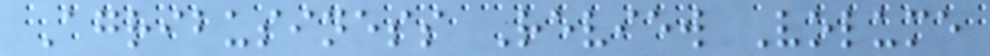Agribusiness Review Volume
